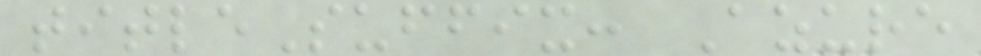titleSuffix: Azure
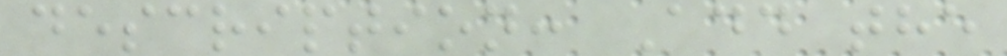description: Add the
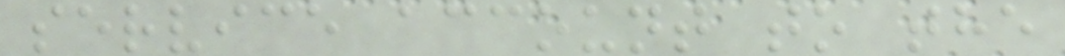service account to the
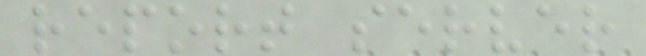report server
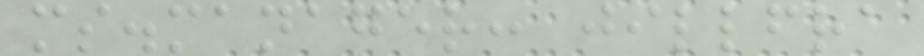ms.manager: jillfra
